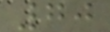70
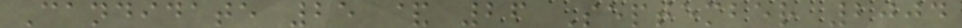Candidate 25 & 26 September 2004
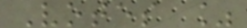Votes %
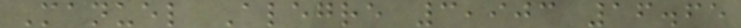Manuel Alegre 3,903 16.65
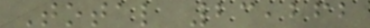Total 23,262
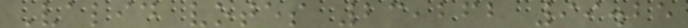Valid votes 23,262 99.25
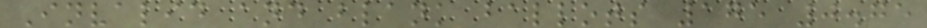Invalid and blank ballots 175 0.75
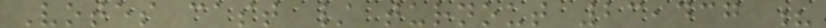Votes cast / turnout 23,437 ?
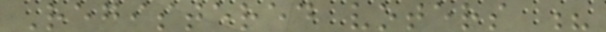Registered voters ?
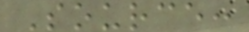Source:
